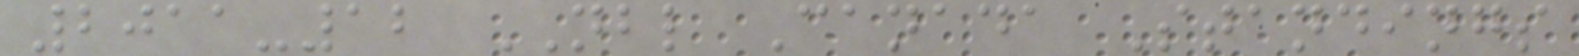2011-12 NBL Canada Standings
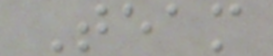Team
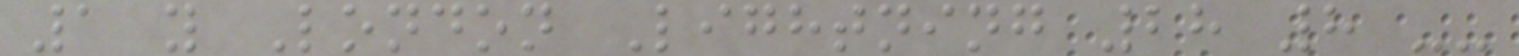1 y London Lightning 28 8 --
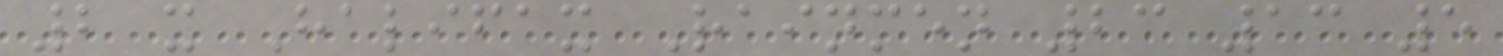2 x Halifax Rainmen 23 13 5
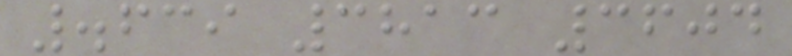.639 3813 3604
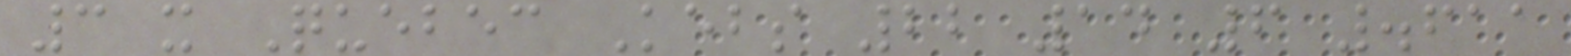3 x Quebec Kebs 22 14 6 .611
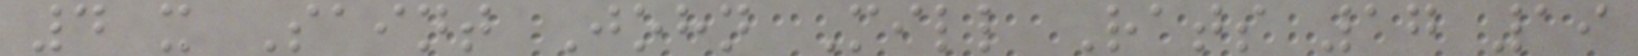4 x Saint John Mill Rats 17 19
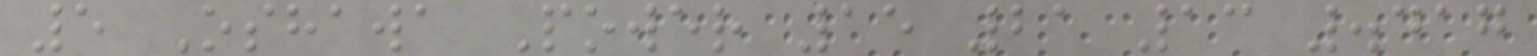5 Oshawa Power 15 21 13 .417
